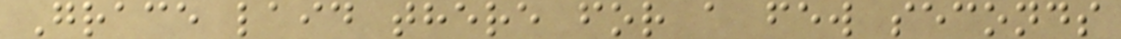Grace laid there for a few seconds
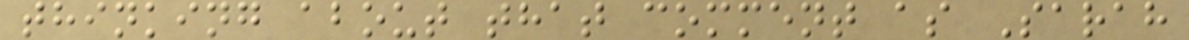thinking about that comment as Sarah
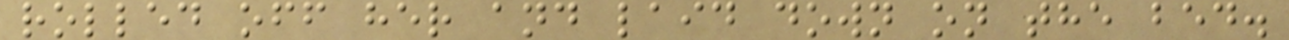rolled off her and laid down on the bed.
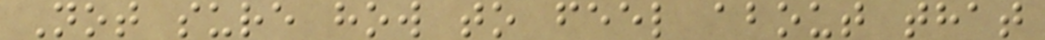Not sure how to feel about that
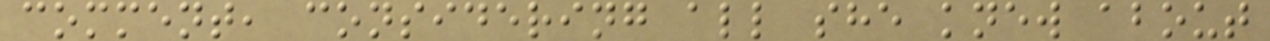comment, considering all she knew about
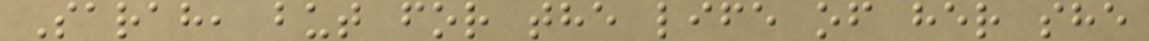Sarah, but for the life of her she
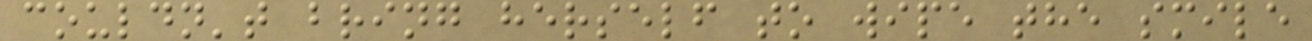couldn't bring herself to wipe the smile
